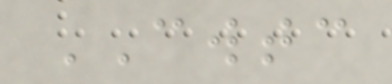CWTC
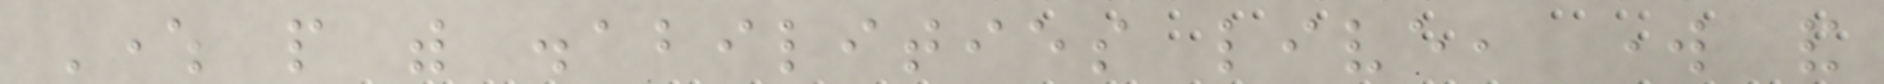Where people with disabilities live, work and
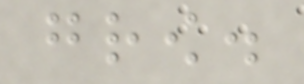grow.
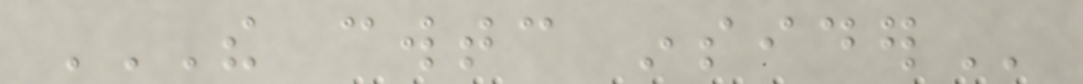THE CWTC INSIDER
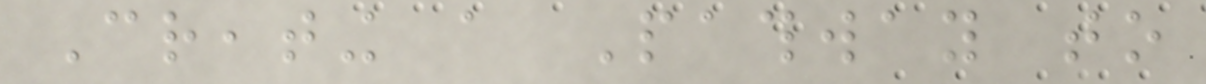Creating a Pathway to
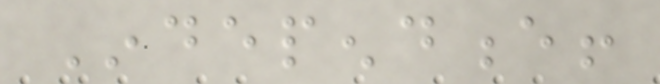Independence!
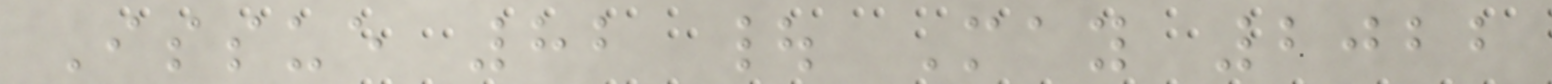Issue 82 | May 2022
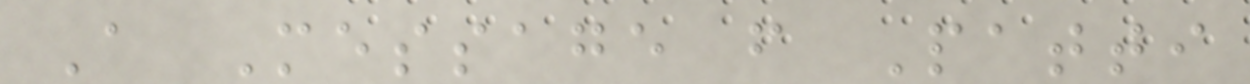A Message from Patti
